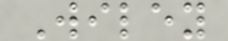Wiley
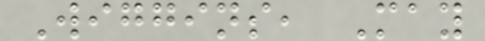Wiggins, May
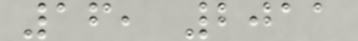16, 2011
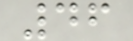46
